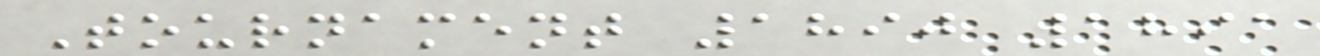Tournament 1890 1891
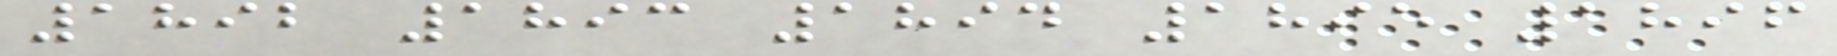1892 1893 1894 1895 1896
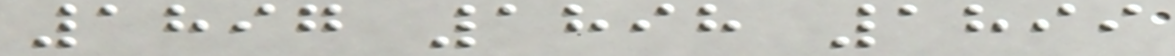1897 1898 1899
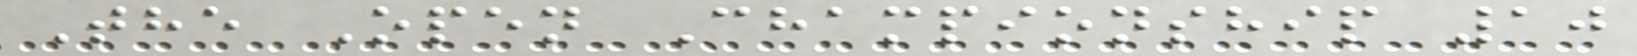The Open Championship 10
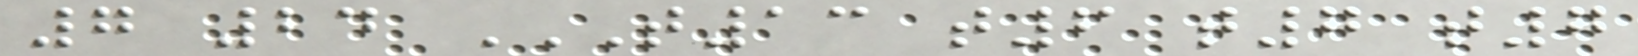7 24 T13 T6 T7 T7
